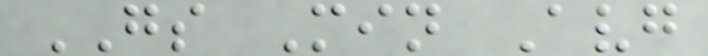GS Min Avg
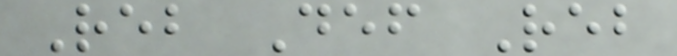Reb Def Reb
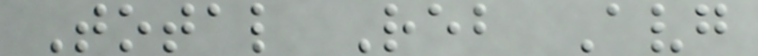Total Reb Avg
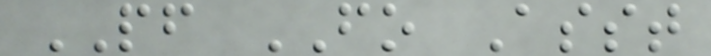PF FO Asst
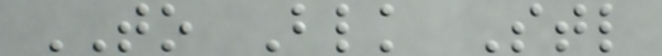TO Blk Stl
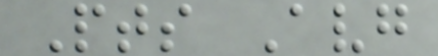Pts Avg
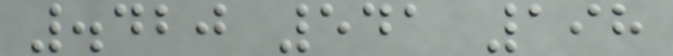.420 541 198
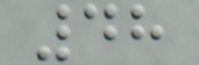48
